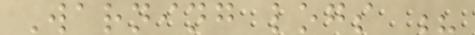Warning logs ?
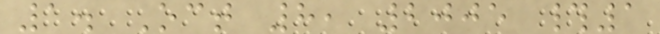1. Oct 8, 2005 #1
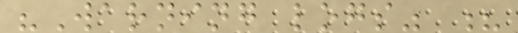"Warning logs" ?
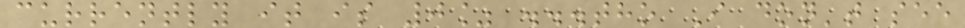currently it is 0% ...tho I don't see
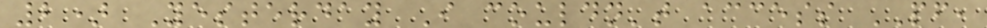2) Yesterday I couldn't access PF,
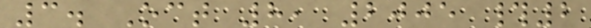3. Oct 8, 2005 #2
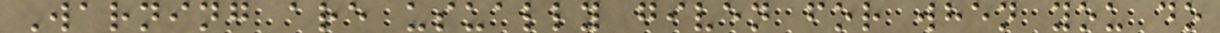Warning are usually given for when you do
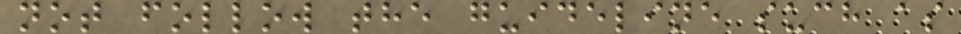not follow the guideline such as
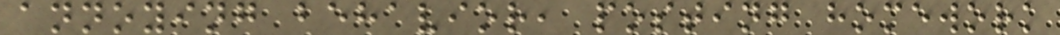annoying behavior, posting homework
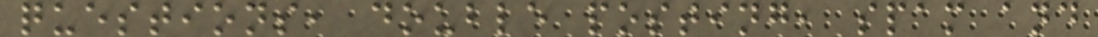questions, double posting, spam and
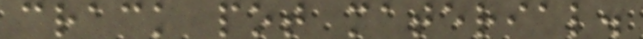crack pot material.
